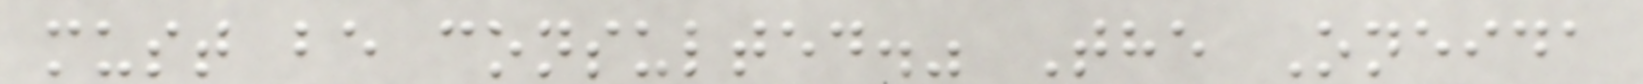must be consulted." The Oneida
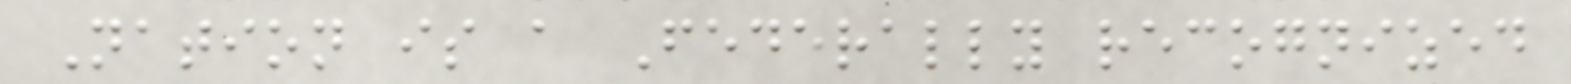Nation is a Federally recognized
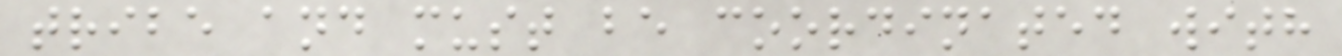tribe and must be coordinated with
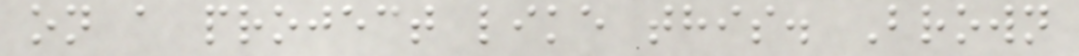on a project like this. Brown
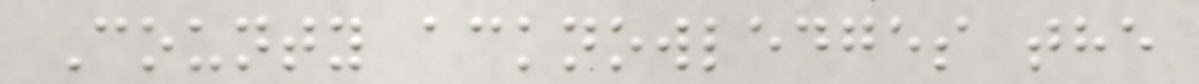County acknowledges the
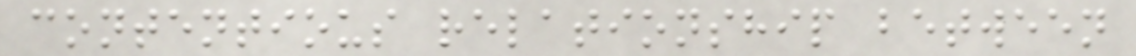contentious relationship between
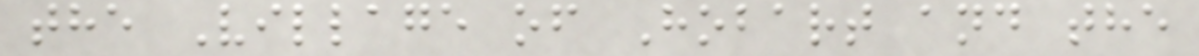the Village of Hobart and the
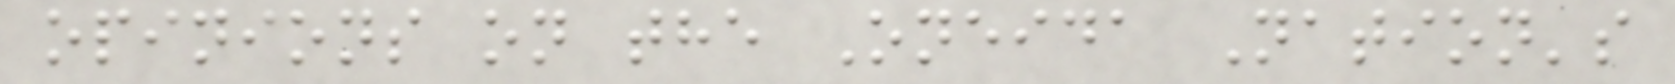opinions on the Oneida Nation's
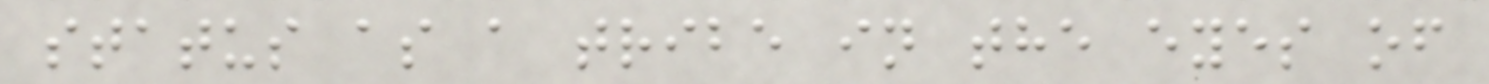status as a tribe in the eyes of
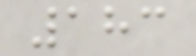183
